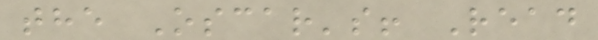the Oscar's! Read
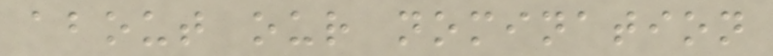about our nomination
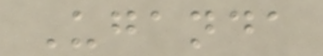Uganda
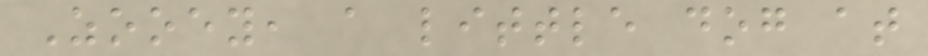Zooey, a little dog at
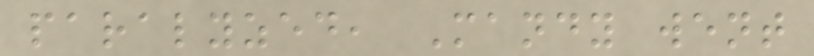paralyzed, Mandy went
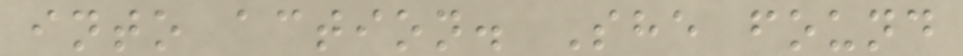into action. She found
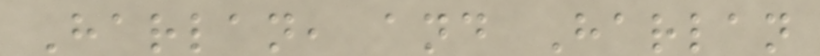Harlan, and Harlan
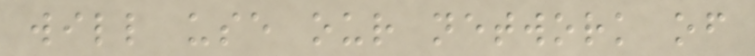will use our network of
